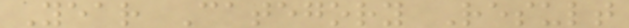Year Category Result
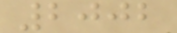2002
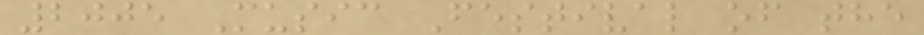2005 Music Festival of the
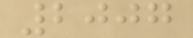2007
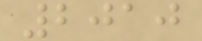2010
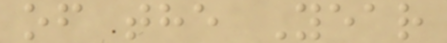of the Year
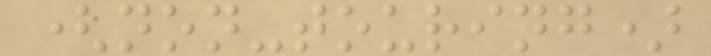(non-touring)
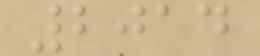2014
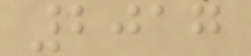2017
